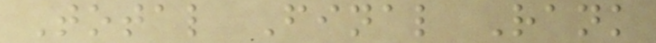Total Final Rank
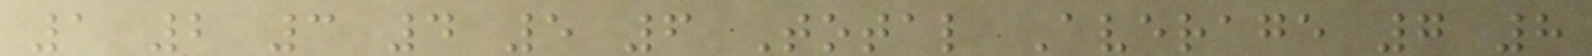1 2 3 4 5 6 Total Average 7 8
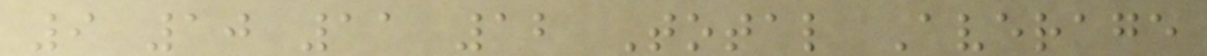9 10 11 12 Total Average
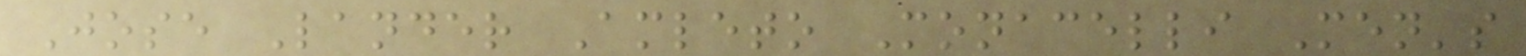Jose Lander Amleto Monacelli Men's
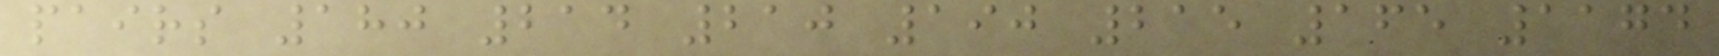pairs 180 214 210 190 215 165 1174
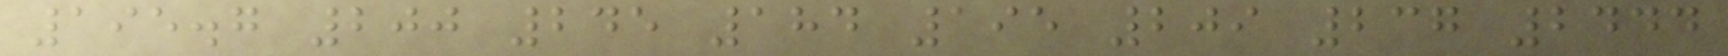195.7 200 245 184 195 209 237 2444
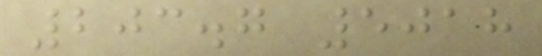203.7 5018
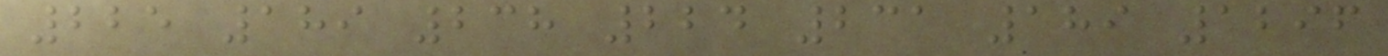225 189 238 224 231 189 1296
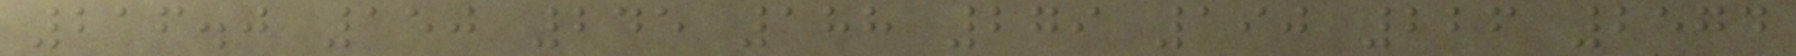216.0 150 245 188 279 190 226 2574
